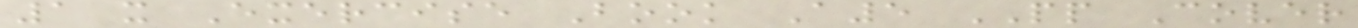1 x Exercise Book A5 PP Cover
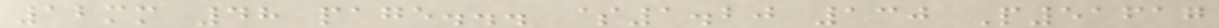12mm 48 page... $1.20 130 P51617
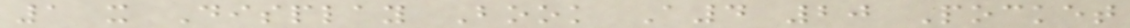1 x Display Book A4 20 Pocket
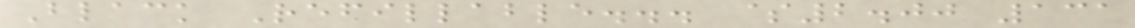Black Refillable... $2.00 131
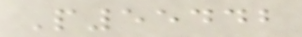P55442
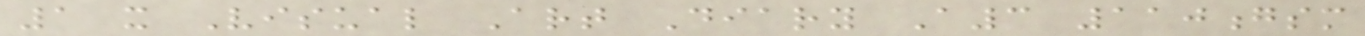1 x Visual Art Diary A3 110gsm
